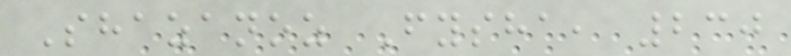Shazanoz Fysha, 230
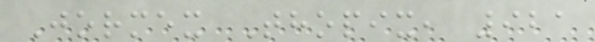Jormex Thopix, 921
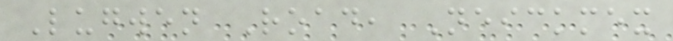Lugwen Road, Neickmex
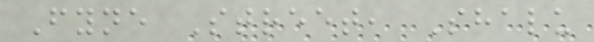Fyne Street, Shalu
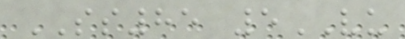SS85 5VU
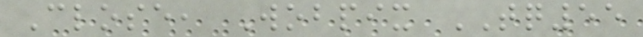Close, Wobpix TQ55
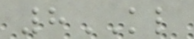8KL
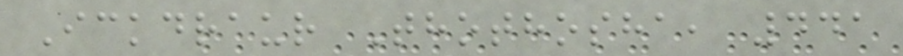Ickdraur Thothosha, 441
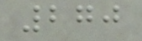270
